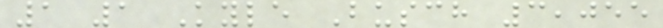1 1 Kyle Busch 3,055
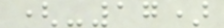(-17)
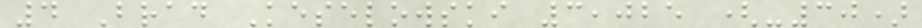4 Brad Keselowski 3,025 (-30)
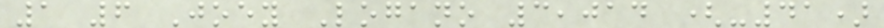1 6 Joey Logano 3,014 (-41)
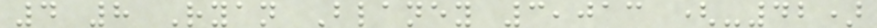4 8 Ryan Blaney 3,013 (-42)
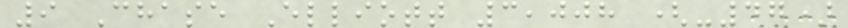9 Chase Elliott 3,008 (-47)
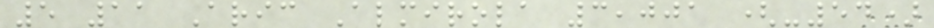5 11 Aric Almirola 3,001 (-54)
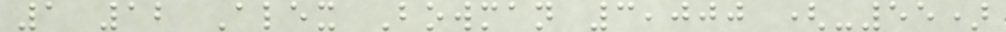1 12 Alex Bowman 3,000 (-55)
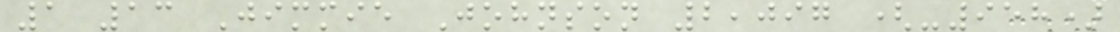1 13 Jimmie Johnson 2,097 (-958)
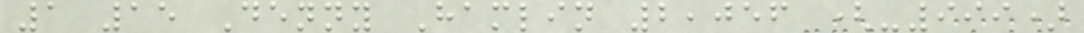1 15 Denny Hamlin 2,056 (-999)
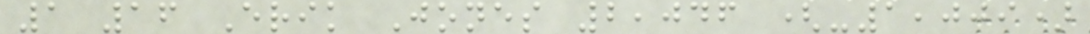1 16 Erik Jones 2,046 (-1,009)
